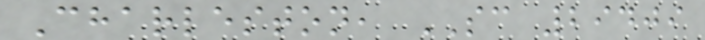Charleston, SC 29409
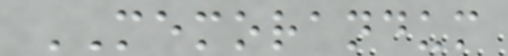MEMORANDUM
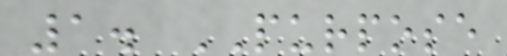1. PURPOSE
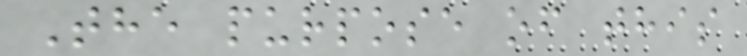The purpose of this
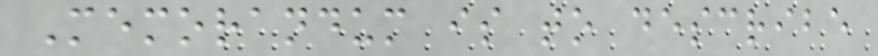Memorandum is to describe
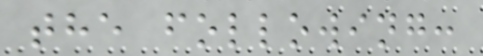the following:
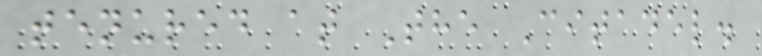tenured at The Citadel.
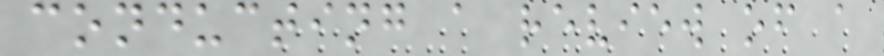conducting a review of a
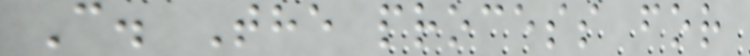C. The process for
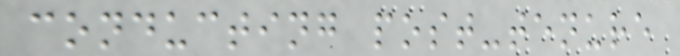conducting post-tenure
